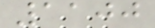1100
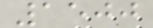1500
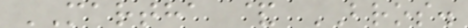MARTHA & BROS.
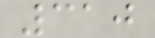310
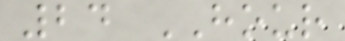24 HOUR
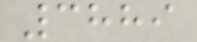3889
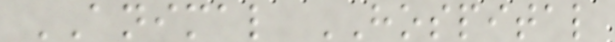ANIMAL HOSPITAL
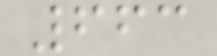663
